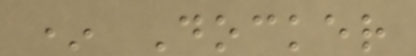* Docker
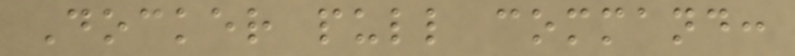Docker pull command:
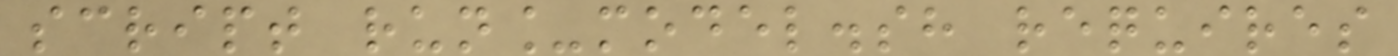script run_model.sh requires
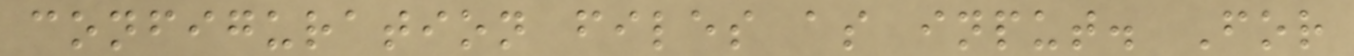configuration files as input. For
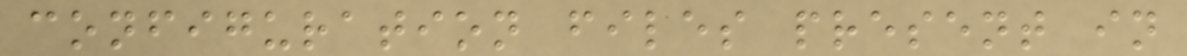configuration files present in
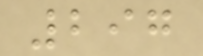297
